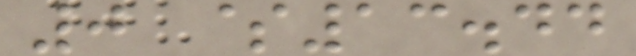0 $13.44
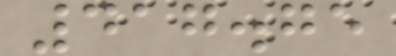417.75
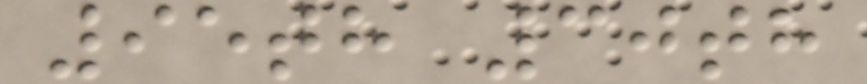95th 30th
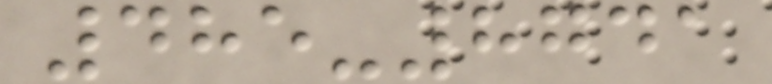485-8741
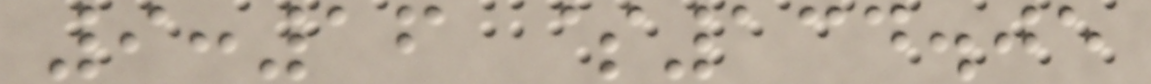9:16 $134.05
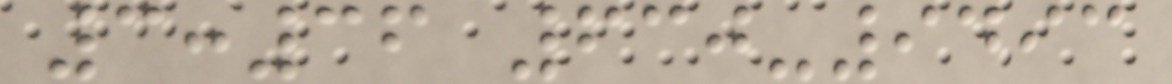3:36 630-9493
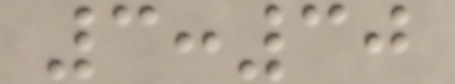3:30
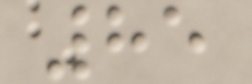85
